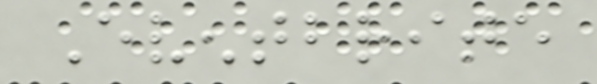Eventbrite
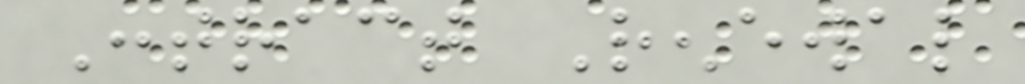Contract Renewal
